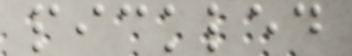pickled
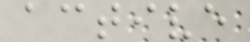active
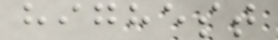highest
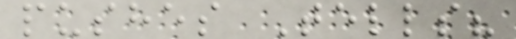pushes Tells?
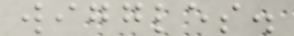wiggles.
